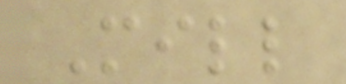Mill
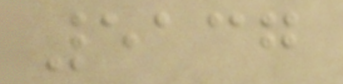5137
